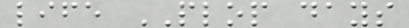life PLOP days
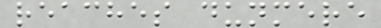reaches dunmere
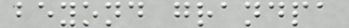beyond grandpa
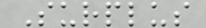Surplus
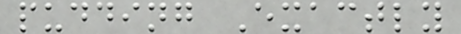pudding Exactly
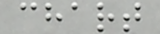chart
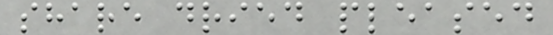share dried pleased
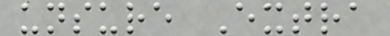unsure Extra
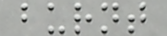burnt
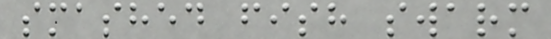smashed fish swarm
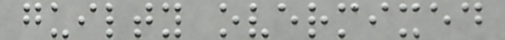guilty overmixed
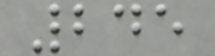245
